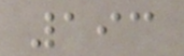193
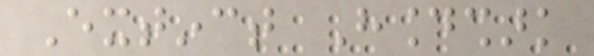Extinct Houndshark
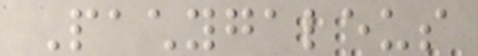Pachygaleus
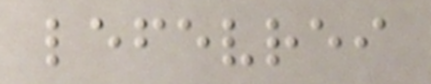lefevrei
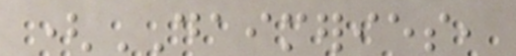(DAIMERIES,
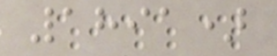1891)
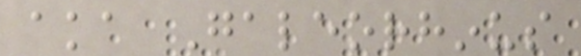aka Galeorhinus
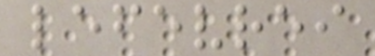lefevrei
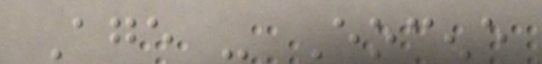Age - Eocene
